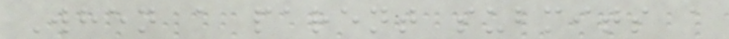When a parent submits a
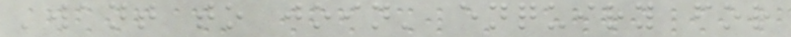'want to join' enquiry for
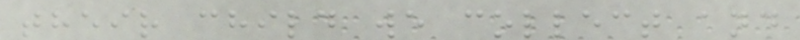their child we collect and
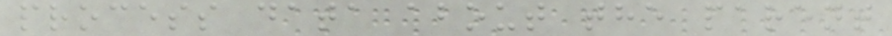process data about the parent
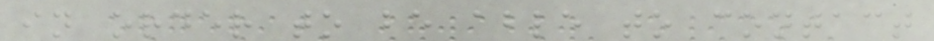in order to be able to contact
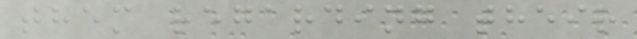them regarding their
